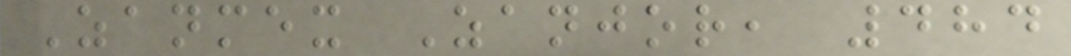Zanmex Zanjor, 484
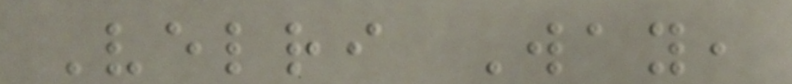Velri Way,
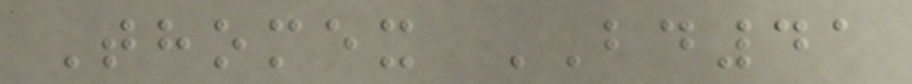Thomex BD41
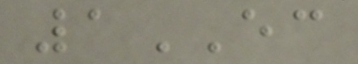1EC
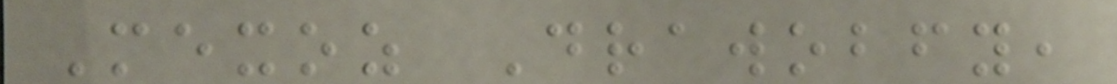Mexoz Drawobfy,
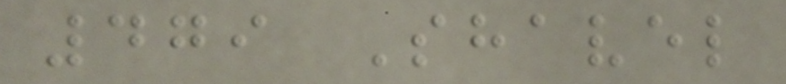479 Shavel
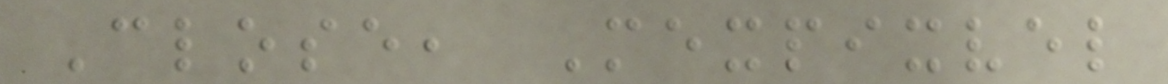Close, Mexpixvel
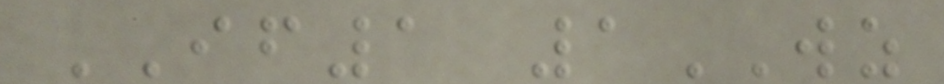IF1 1WZ
